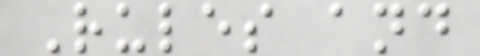Rules and
